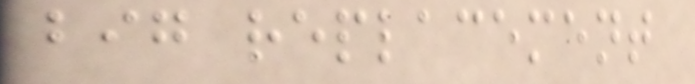big replacement
